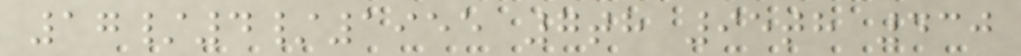17/4/1955 7th 95th 430
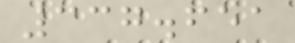337.651
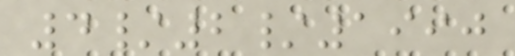4/2/1990
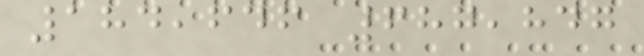184,646 687,847
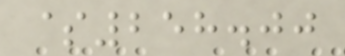$258.00
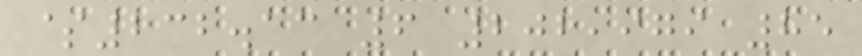$232.13 6 202,979 85
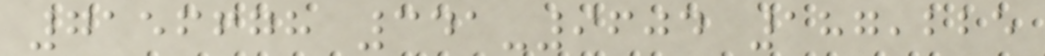7156678 341-9604 187,225
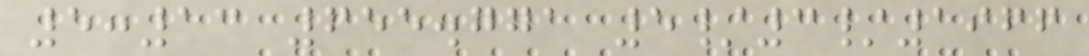5:13 655.771 5/3/1966
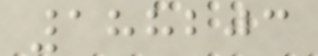188203
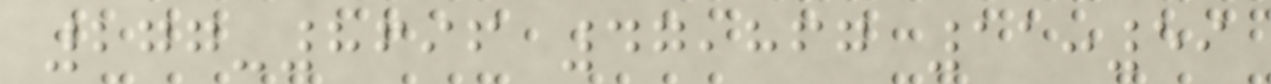277-8696 47,867 11:59
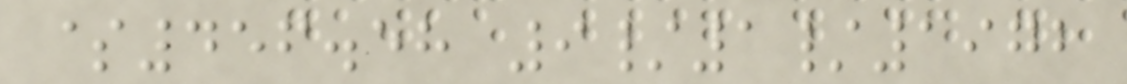$456.58 9/1/1972
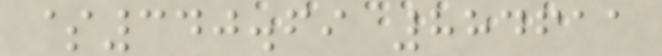$340.69 884611
